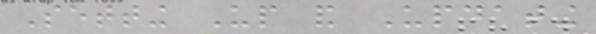Setting Up and Updating
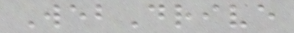WebDrive
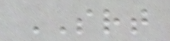SRT
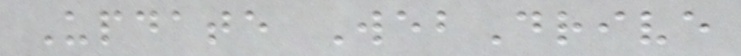Update WebDrive
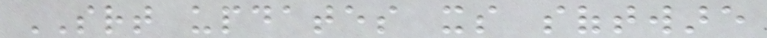SRT updates its software
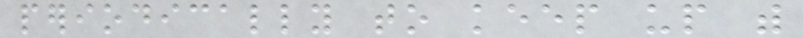periodically to keep up with
